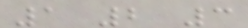1 2 3
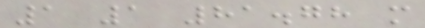1 1 81.78 m
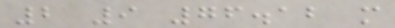2 9 76.12 m
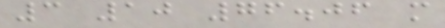3 10 76.06 m
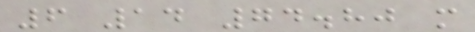6 14 74.80 m
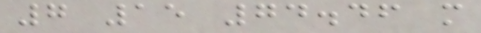7 15 74.46 m
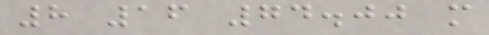8 16 74.00 m
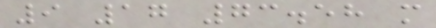9 17 73.58 m
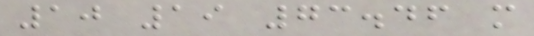10 19 73.46 m
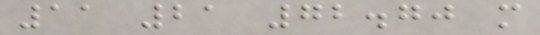11 21 72.70 m
